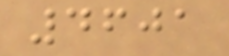4601
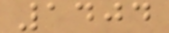1404
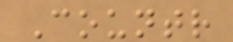Countr
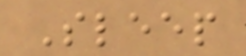Sleep
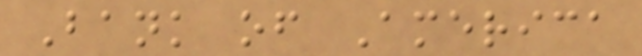Bank of America
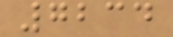7234
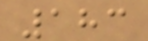183
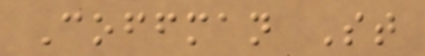Coffman St
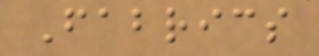Fabrics
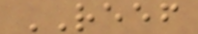REEF
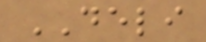DELI
